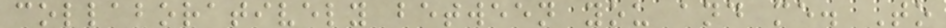collaboratively between you and me. To
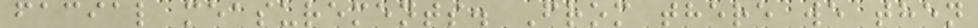facial measurements. From there we then
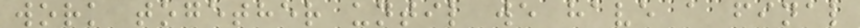work together until we have a final
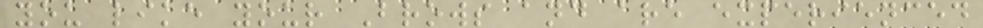you like your Brows and are experienced
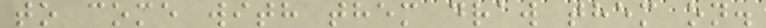to come with them draw them on.
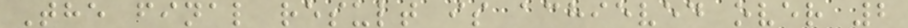The final result is achieved over 2
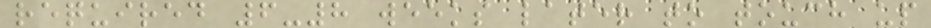required 6-8 weeks later to touch up
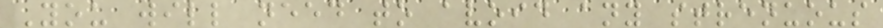You will need to avoid any strenuous
